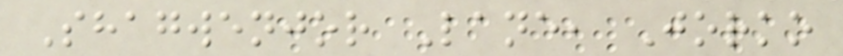Shagwenjor Lane, Jorko
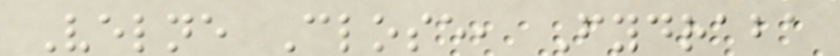Velne Close, Fydraba
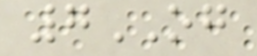7OG
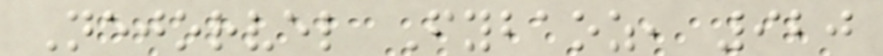Nejorvel Fybaoz, 920
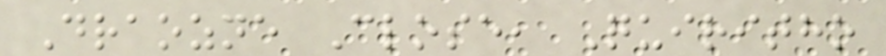Draozne Close, Quiritho
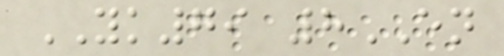YK79 8EN
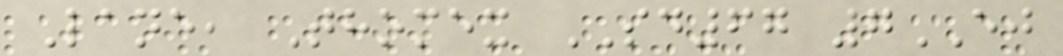Lane, Thomex SD67 7EJ
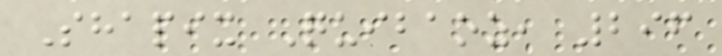Shapix Quibaoz, 296
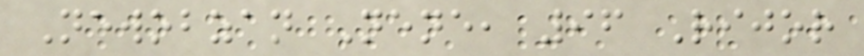Newobzan Nene, 96 Rijor
